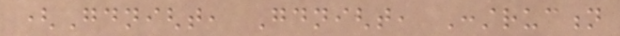(Goodnight, Goodnight, Construction
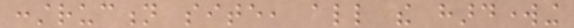construction site, all the hardworking
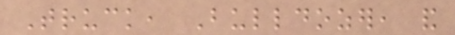Truck, Bulldozer, and
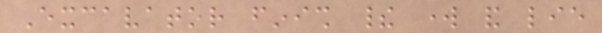Excavator finish their work and lie
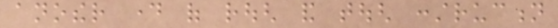another day of rough and tough construction
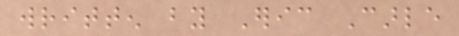written by Eric Carle
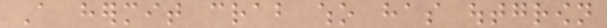A hermit crab who has outgrown
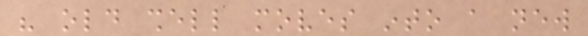his old shell moves into a new
